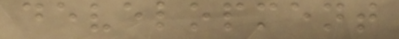development
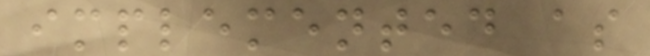implemented as
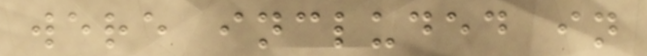were included in
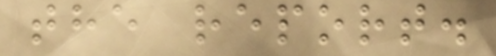the report.
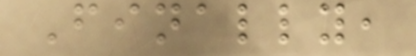Finally,
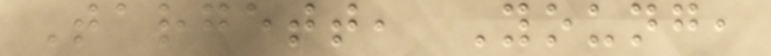Targett, Young,
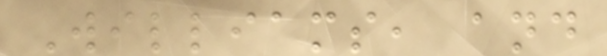Williams, and
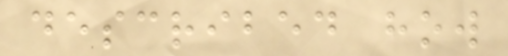described how
